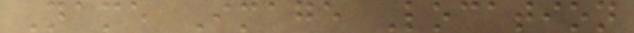Name Image Location
